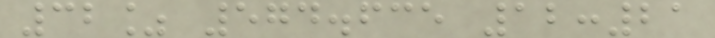32% 574.635 12:21
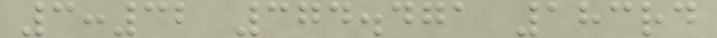3:32 374.471 183rd
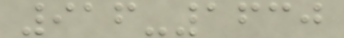916-1630
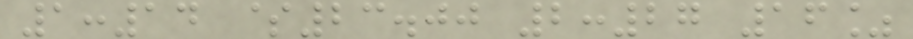1:14 $23.00 2:27 16%
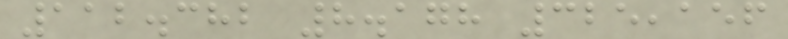112.382 8.178 325,156
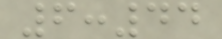6:44
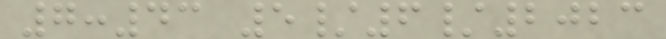7:43 5/6/2023
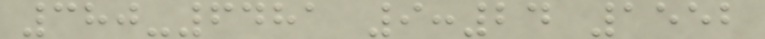380-6481 9:24 1552
